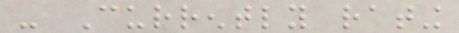- Currently rating
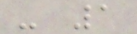- 1
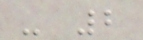- 2
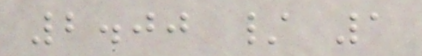2.00 / 1
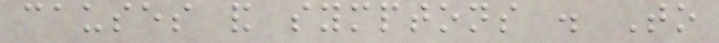causes and symptons . To
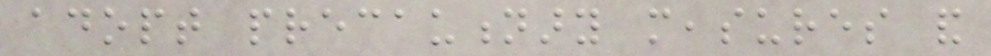adopt precautionary measures and
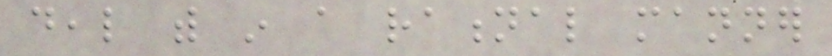deal with in a rational manner
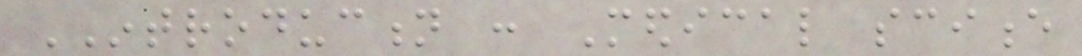INTRODUCTION : Medical science
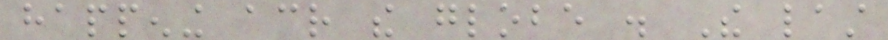happening across the globe . The last
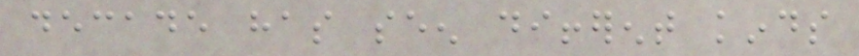decade has seen different kinds
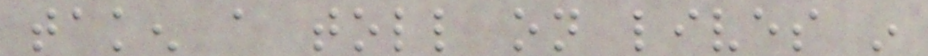taken a toll on lives in
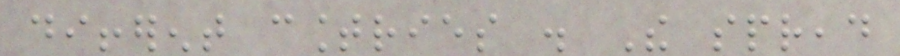different countries . The spread
